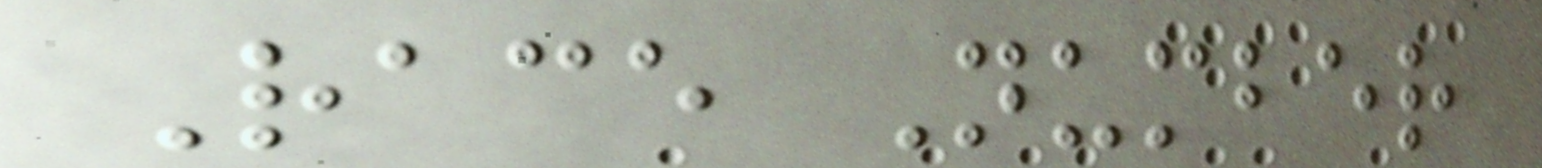Race Number
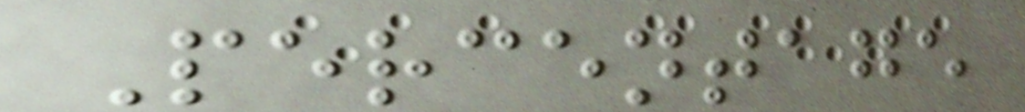Percentage
